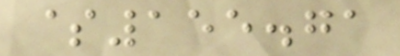$155.71
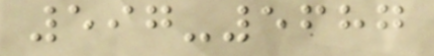597-5687
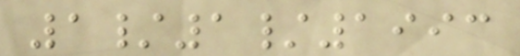1/1/1993
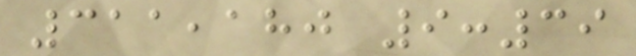311,180 9:39
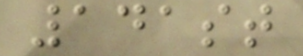141st
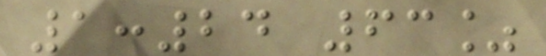1:24 63%
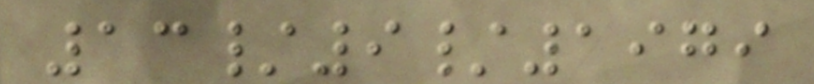13/9/1979
